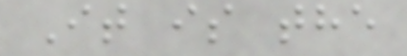It is the
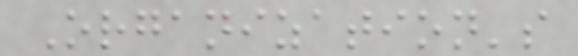Organization's
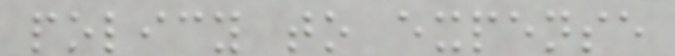policy to expense
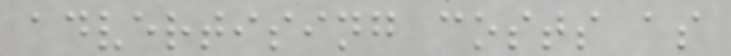advertising costs as
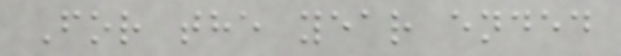For the year ended
